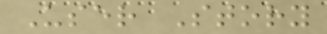User Story
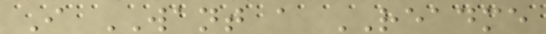I WANT a README
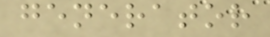generator
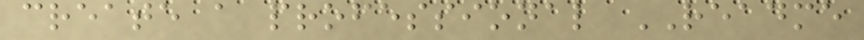create a professional README
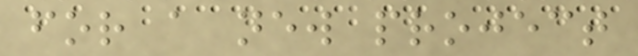for a new project
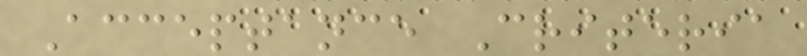Acceptance Criteria
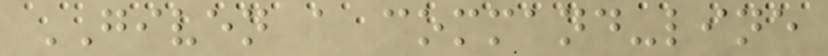GIVEN a command-line
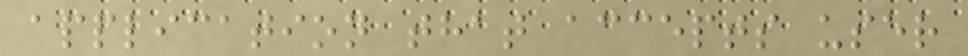application that accepts user
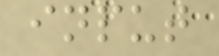input
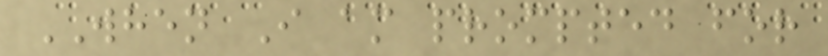WHEN I am prompted for
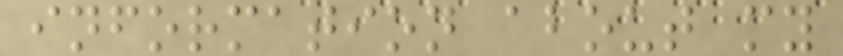information about my
